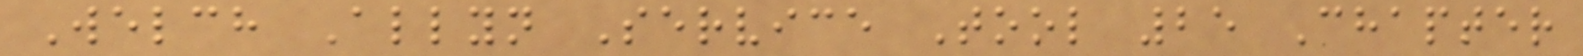Welch Allyn Service Tool 25 Chapter
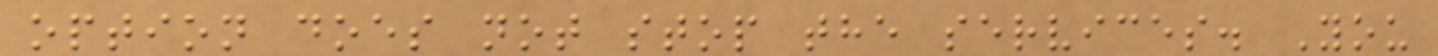option does not stop the services. You
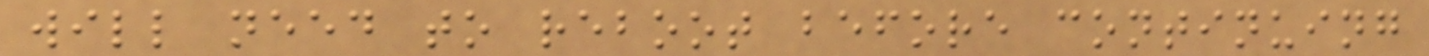will need to reboot before continuing
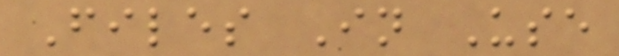Files In Use
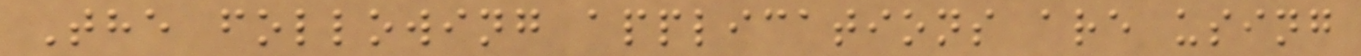The following applications are using
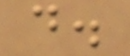d.
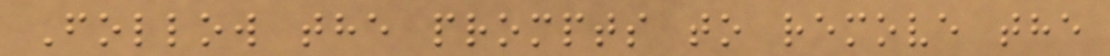Follow the prompts to remove the
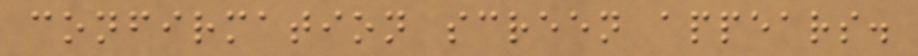confirmation screen appears.
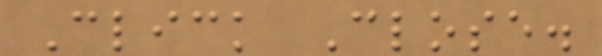Click Close.
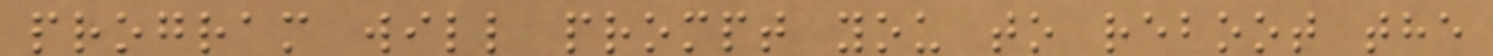program will prompt you to reboot the
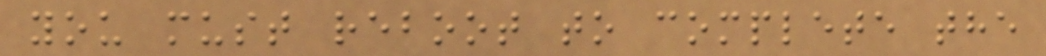you must reboot to complete the
